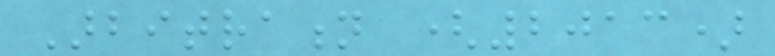Arbitration (2013)
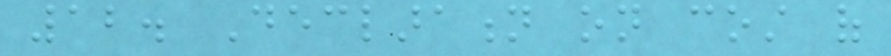12. Declaration on cost of
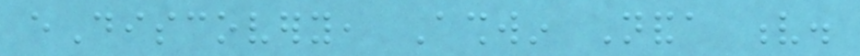eDiscovery, Ashwin Nanda v.
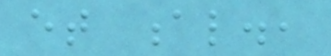et al.,
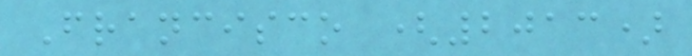Francisco (2013)
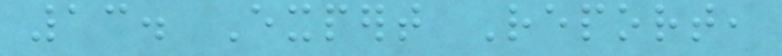13. Expert Report,
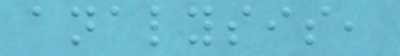analysis,
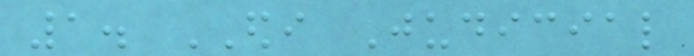1. EDI Judicial
